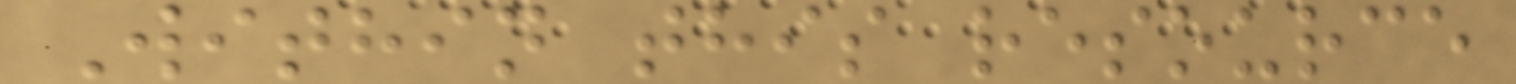Within this resource
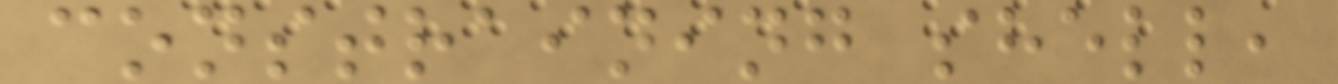constraining shell,
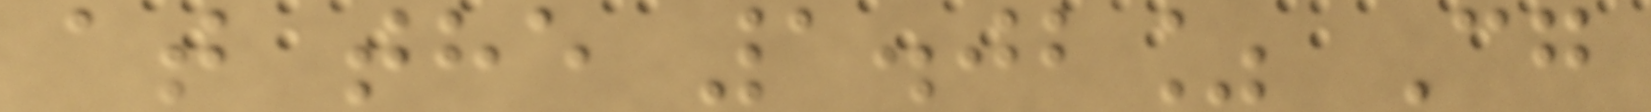at the 1.02% Cg
